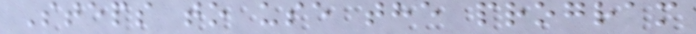Steps to use the program
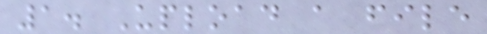1. Upload a file
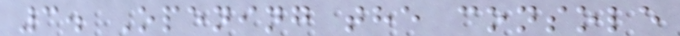3. Opening the console
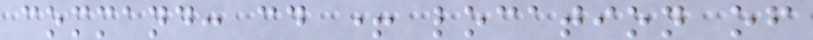command: cd + location of
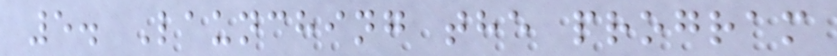5. Launching the program
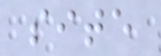site
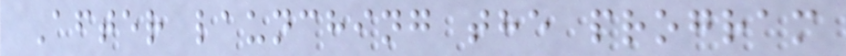After launching the program
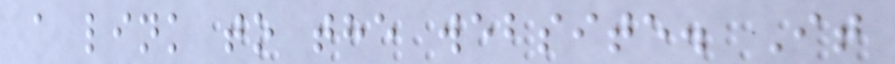a link to the website. It
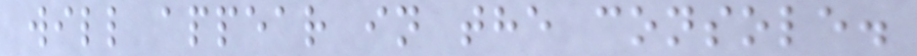will appear in the console.
